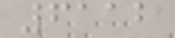6112
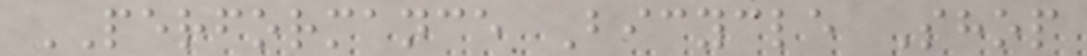PERFORMANCE Bicycle Shop
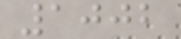1002
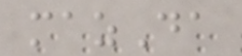mazDa
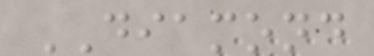DIAMOND
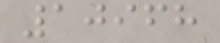10968
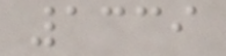1339
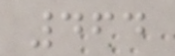464
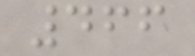466
